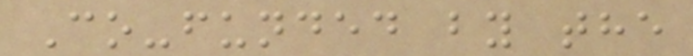Co-funded by the
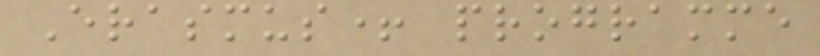Erasmus+ programme
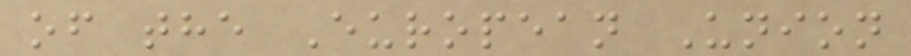of the European Union
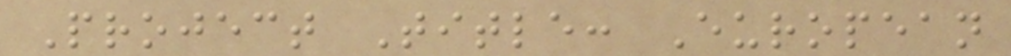Project Title: European
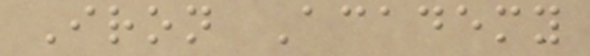Iron Academy
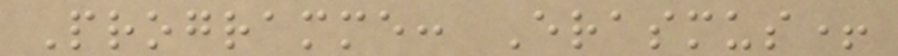Programme: Erasmus+
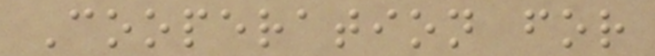Cooperation for
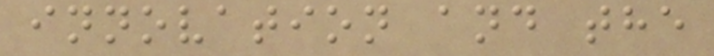innovation and the
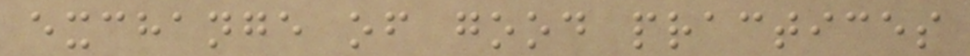exchange of good practices
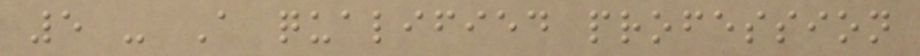5 - A qualified profession
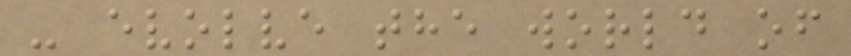- evolve the world of
